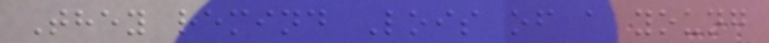They remind Lois of a young
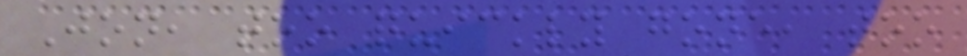Jon, too quickly gone, too
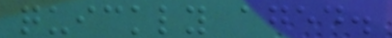quickly aged.
